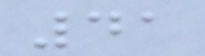41
